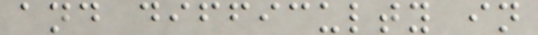and difficulty in
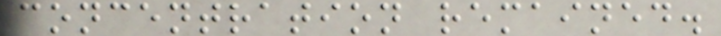concentration remained.
